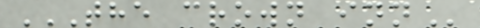THE CROWN INN
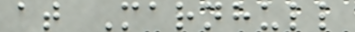at Marnhull
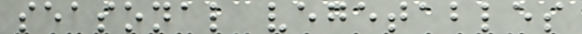seasonal vegetables
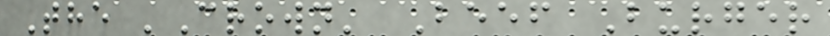The 'Crown' Beef Burger
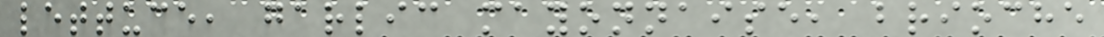lettuce, garlic mayonnaise, brioche
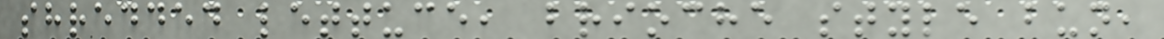shredded lettuce, brioche style bun,
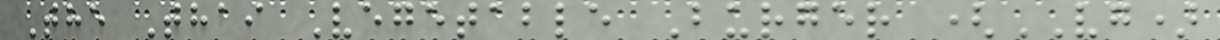The Thai Vegetable Burger (VG)
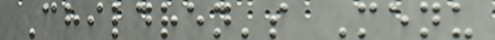Children's Menu
